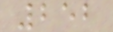252
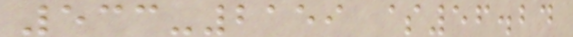533-2159 $56.24
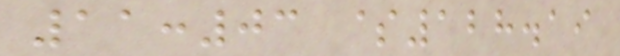11:03 $128.19
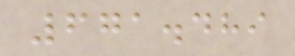671.489
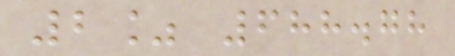2% 688.78
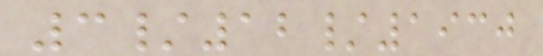3/12/1930
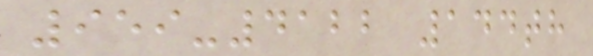959-4122 144th
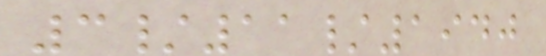3/11/1940
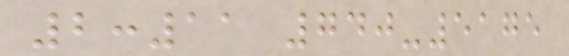2:11 740-5175
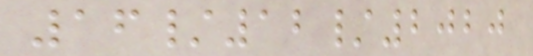16/12/2020
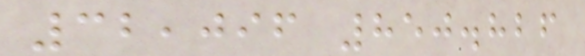32,096 850.826
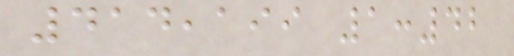414,199 1:42
